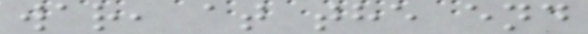war, at the end
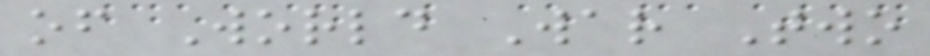of World War Two
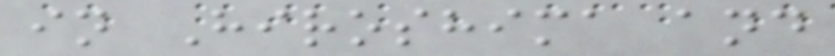in Hiroshima and
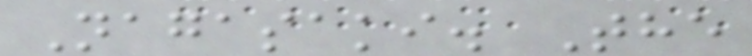Nagasaki. The
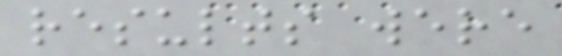results were
